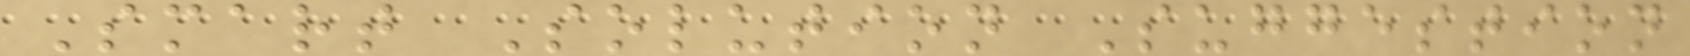Smart Solution Suggestion
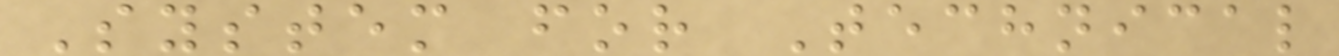System for Technical
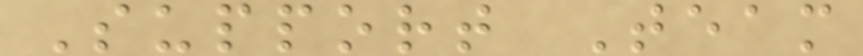Support Team
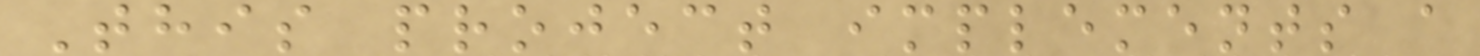This project implements a
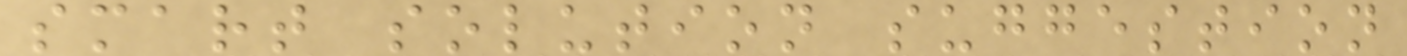smart solution suggestion
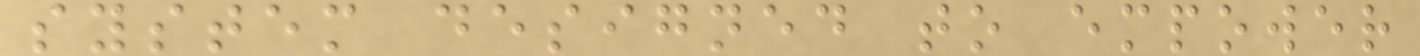system designed to empower
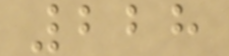228
